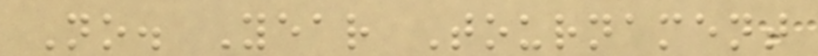No. Year Tournament
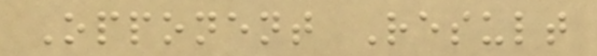Opponent Result
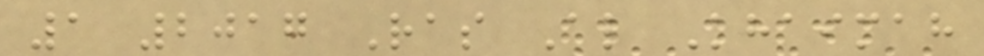1 2017 Ras Al Khaimah
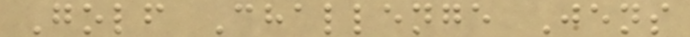Golf Challenge Jens
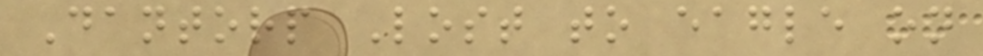Dantorp Lost to eagle on
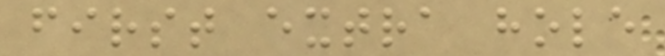first extra hole
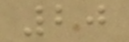20
